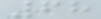68
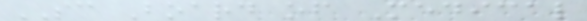SC Board of Medical
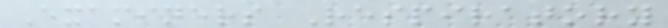Examiners Respiratory
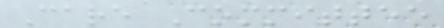Care Committee
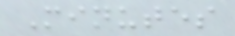Minutes
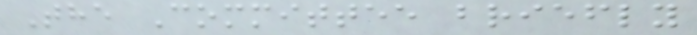The Committee briefly
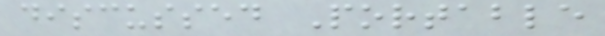discussed Portable
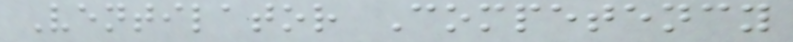Ventilator Competency
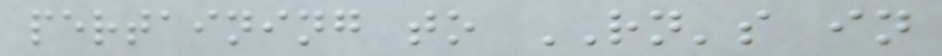pertaining to RN's in
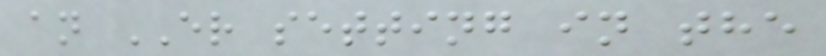an ER setting in the
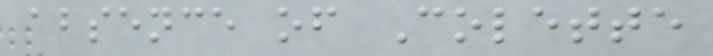absence of Colette
